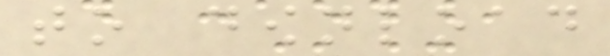to download
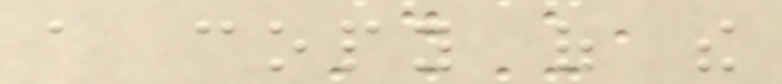a copy of the
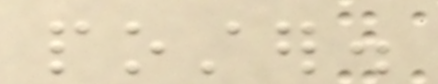poster.
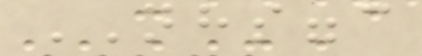NHSGGC
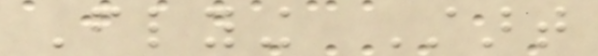Flying Start
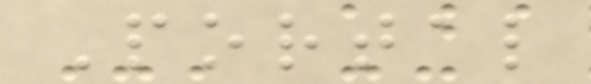Portal
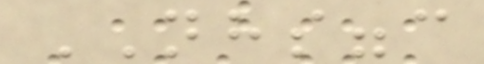NHSGGC
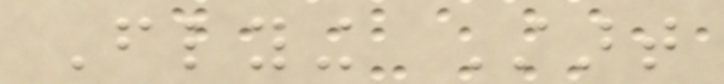Flying Start
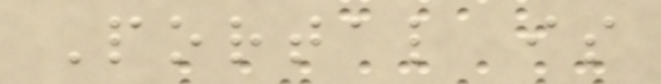Portal is
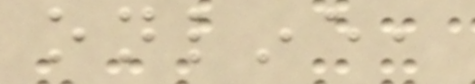online,
